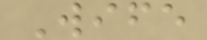Wife
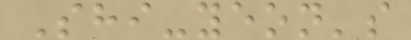Shi-yeon's
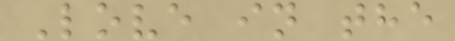Love in the
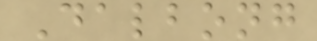Dalbong
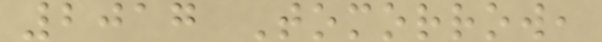2017 Tomorrow,
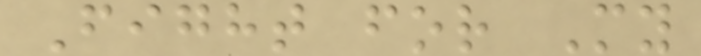Fight for My
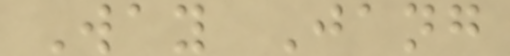Way Jang
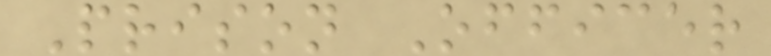Prison Officer
